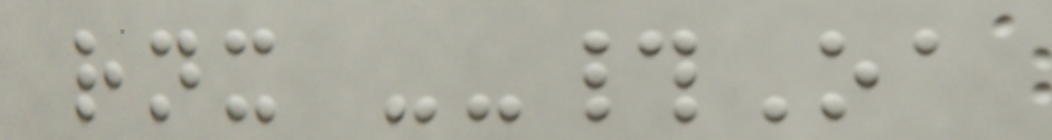rnx --#Oa
